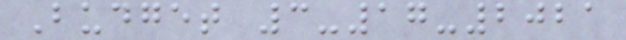Budget 3-17-2021
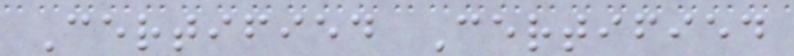Certified Certified
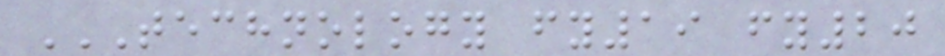TECHNOLOGY FY19 FY20
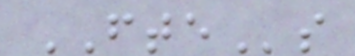FTEs
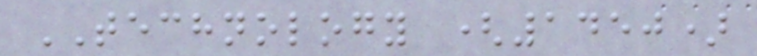TECHNOLOGY (1450)
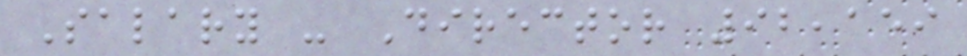Salary - Director 92,159
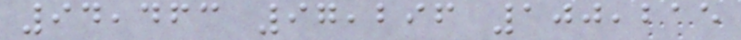94,463 97,296 100,215
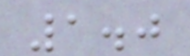1.0
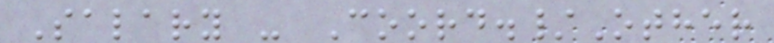Salary - Coord./Other
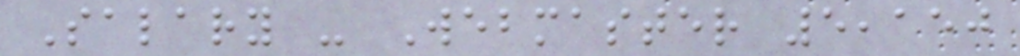Salary - Webmaster 5,150
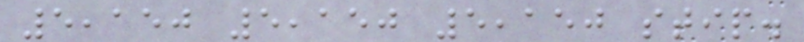5,150 5,150 5,150 stip.
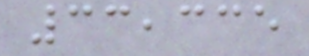33,335
